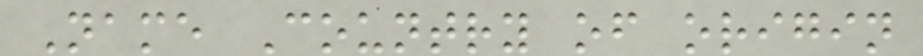Name Country of origin
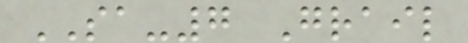SA-7 Grail
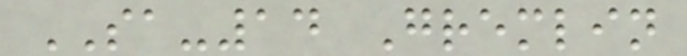SA-14 Gremlin
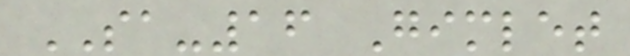SA-16 Gimlet
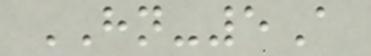HN-5A
